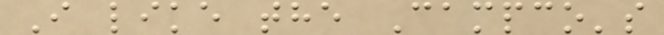I like the Campco's
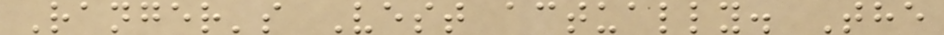Ranger's Vest actually. The
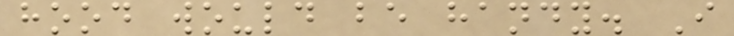hood would be handy. I
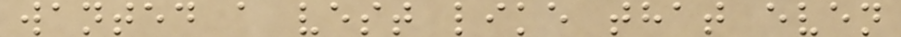wanted a vest like that even
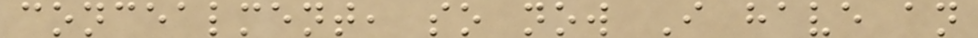concealment, so now I have an
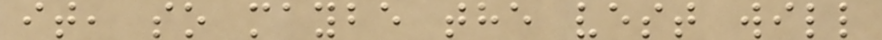it, so maybe the vest will
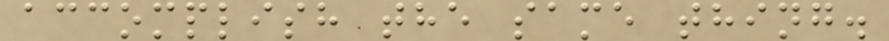accomplish the same thing.
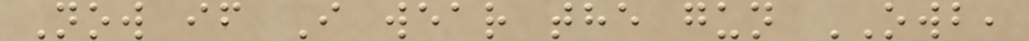Now if I wear the gun OWB,
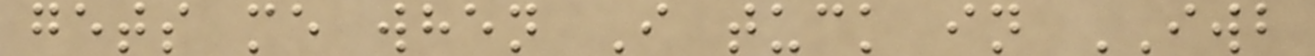gets me when I tuck in IWB
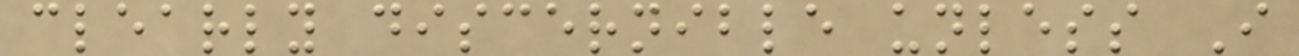clearly discernible unless I
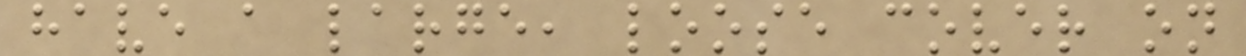have a large, loose cover on
